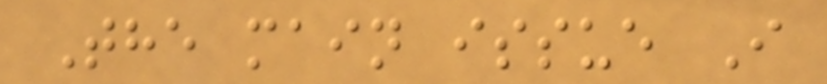The main issue I
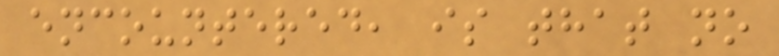encountered, is that no
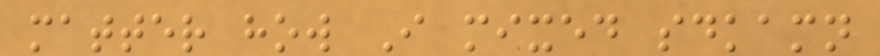matter how I mixed sdkamn
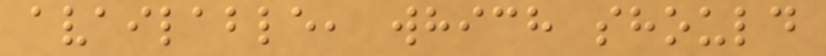available, which should
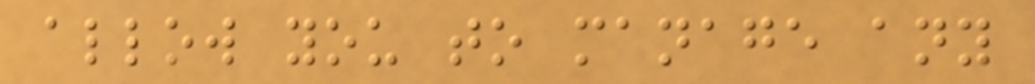allow you to manage any
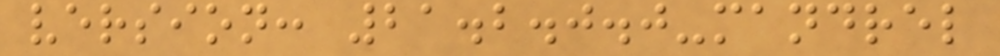version: 21.2.0.0-mandrel
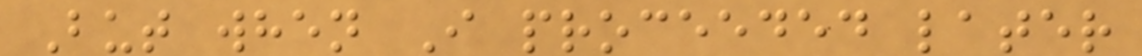But when I proceeded later
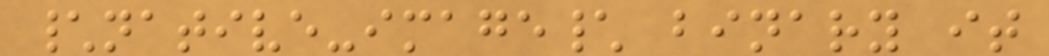\native-image\ binary it
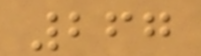267
